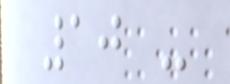10 -
